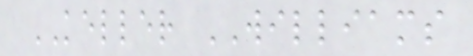KELLER WILLIAMS
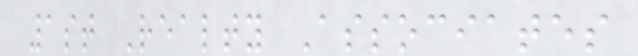1st Realty Associates
